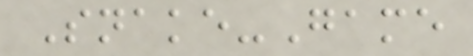Snake-Game
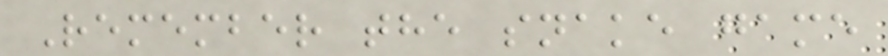Remember the snake game
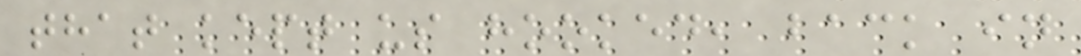that kept us hooked, back in
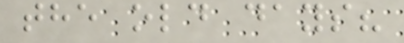the old days?
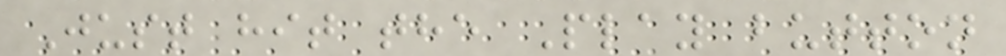Just hit the Play button
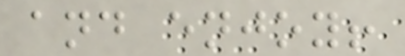and enjoy!
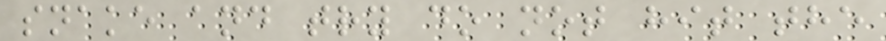snake and try do not hit the
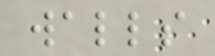walls
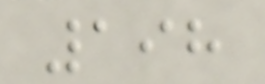198
